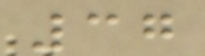37
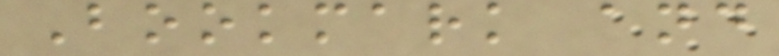Bookmark and
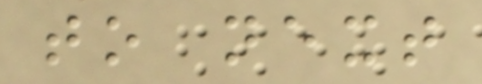to next
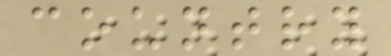country
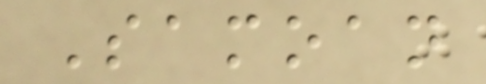Samoan
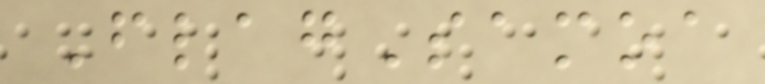FlagSamoa
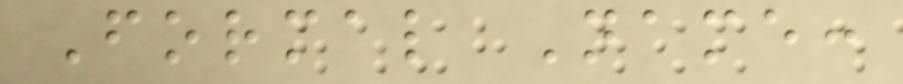Formal Name:
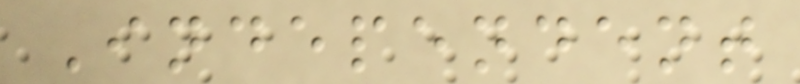Independent
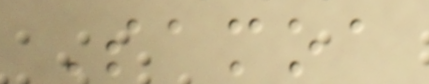Samoa
